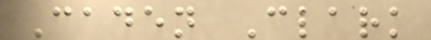Caden Clark
